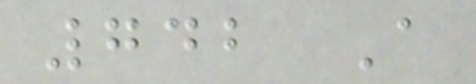742 A
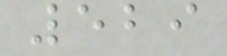529
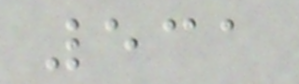531
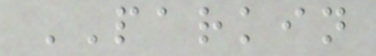PARKIN
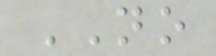NO
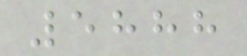5888
